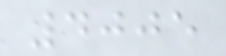4005
